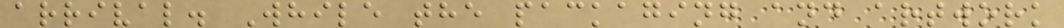arrival. While the packaging and artwork
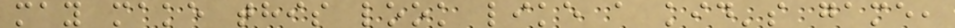may make this look like a kid's game,
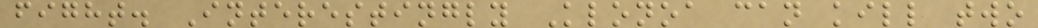fight. Interestingly Klonoa can kill two
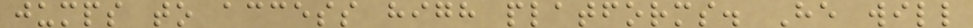jumps to access high platforms. He will
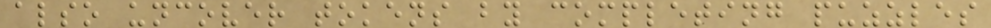also uncover tokens by completing puzzles
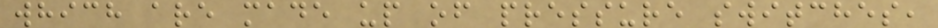which are made up of pressure switches,
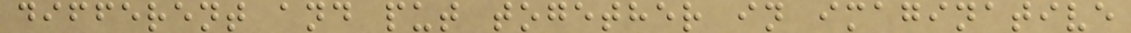different and put together in imaginative
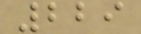229
